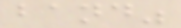band"
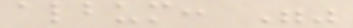album: ""
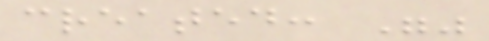created: ""
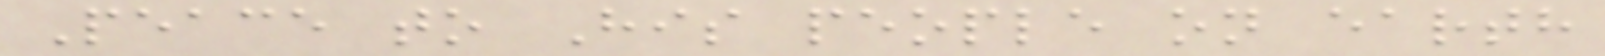Peace to His people on earth
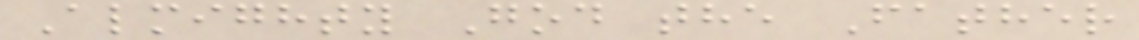Almighty God the Father
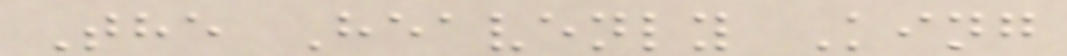The Heavenly King
